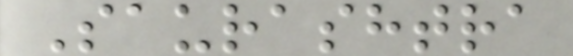Saurashtra
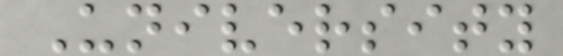University
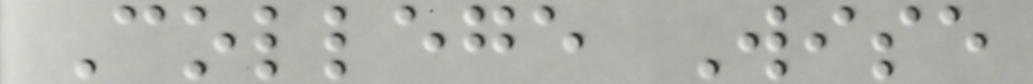College Wise
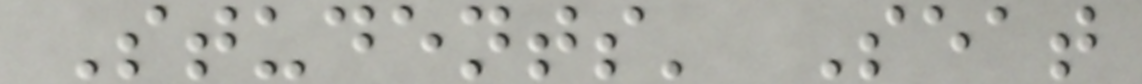Students' Seat
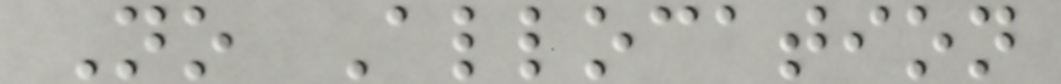No Allocation
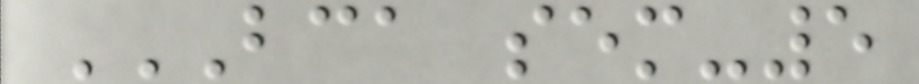BCA SEM-5
